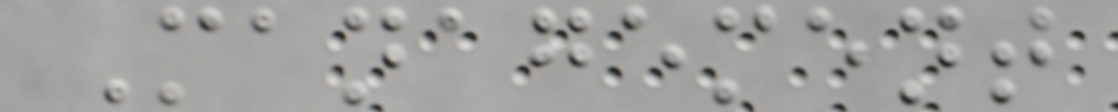Management
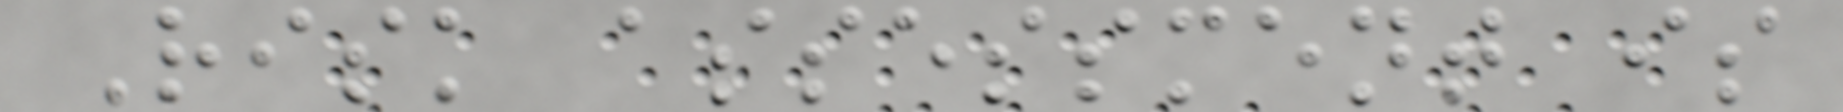Risk assessment is
